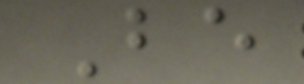Be
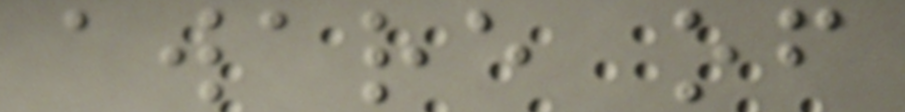aware of
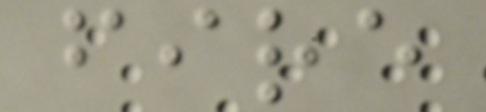fire
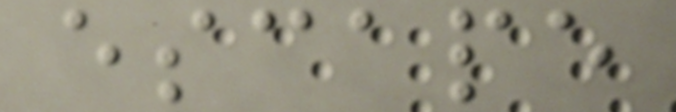escape
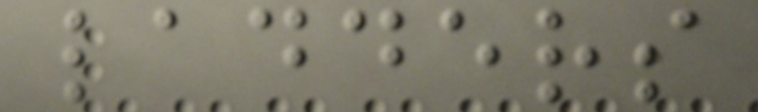ladders
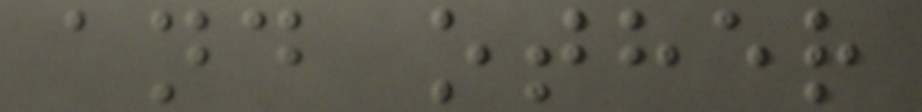and other
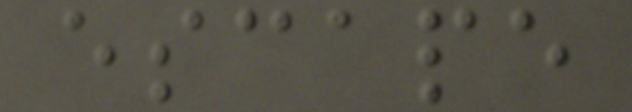escape
